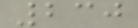230
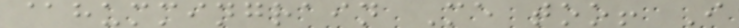@hummingrain Me too! I
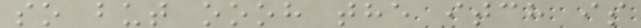so but oooh the itch is
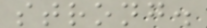strong.
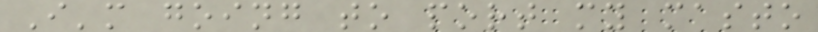I'm going to port my masto
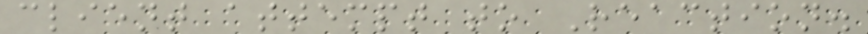client attempt to Reaction.
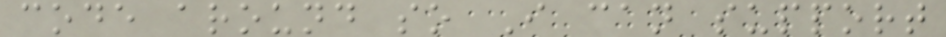code around so I can support
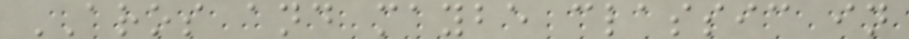AROS and maybe classic in
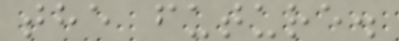the future.
